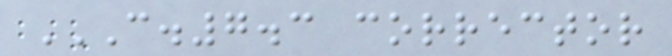C.7.3 CORRECTOR
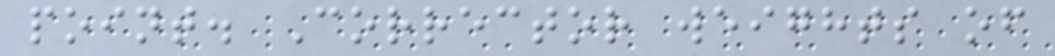point. Corrector weights of
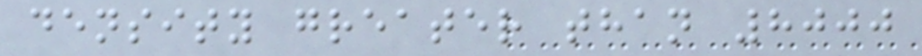density greater than 8000
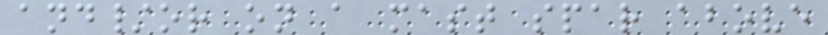and/or on a mast spar above
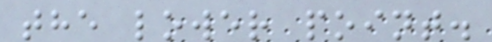the lower point.
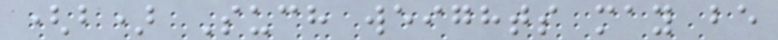(b) Such weights may be
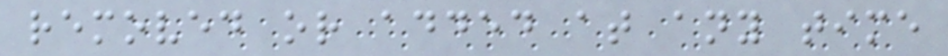removed or added at any time
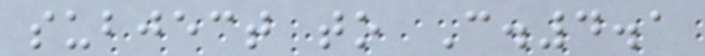subject to C.4.1
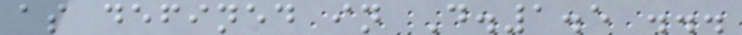as defined in D.1.5 ...
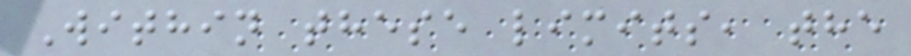Within these limits, the
